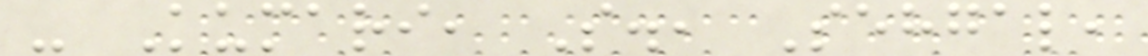- Kumari, S., Sehgal,
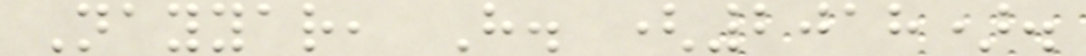Nayyar, H. (2018).
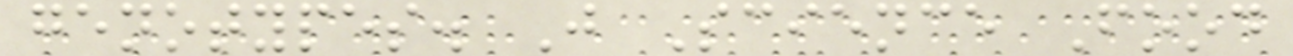genotypes. J Science Food
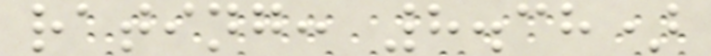rating: 8.38)
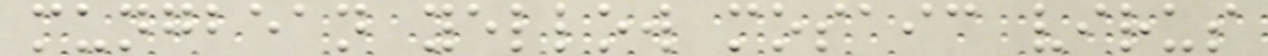mungbean yellow mosaic virus
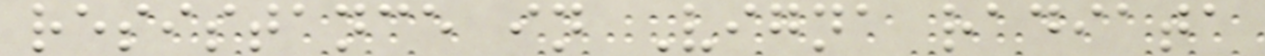resistance in Vigna radiata
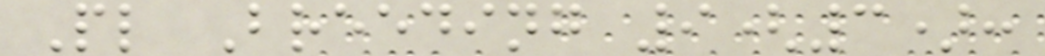Pl Breeding 9(3):
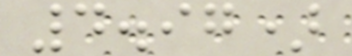4.97)
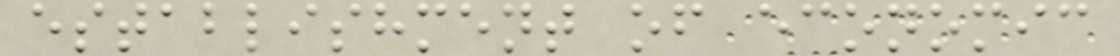establishment of economic
